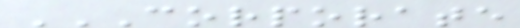CORPORATE
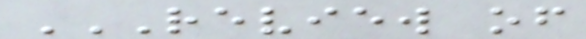REVIEW OF
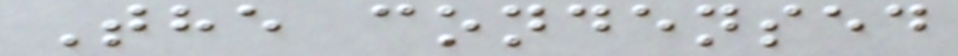The condensed
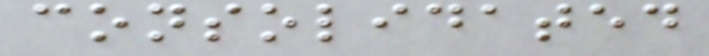consolidated
